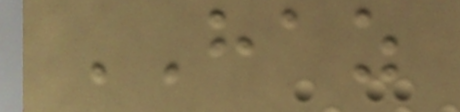HAZ
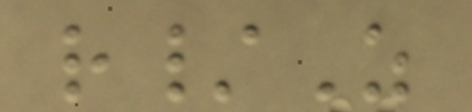r/Z
